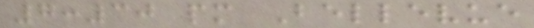7:30 pm Bellevue
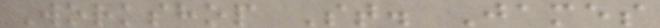Workshop St. James
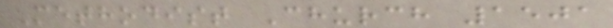Methodist Church 1501
